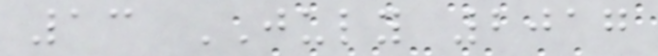13 JULY 2017
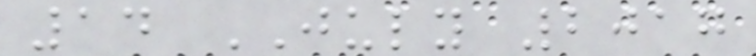14 JULY 2017
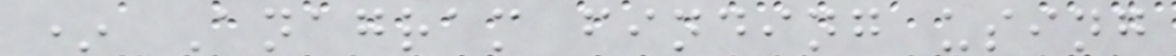* Anagram finding using
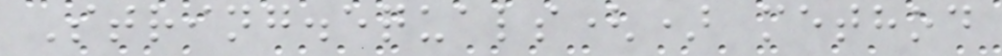String.equals() method
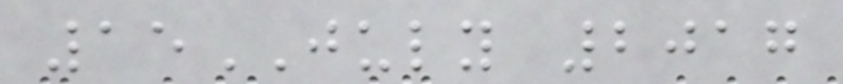15JULY 2017
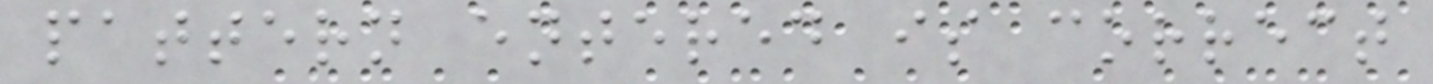pattern entered is correct
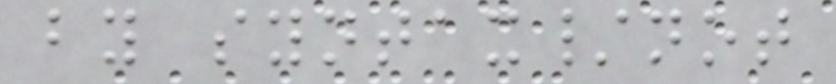by syntax/not
